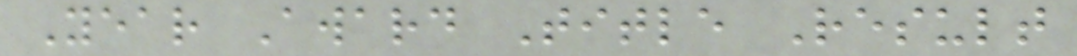Year Award Title Result
